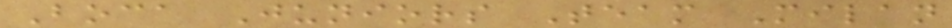Boca Juniors Team Milan
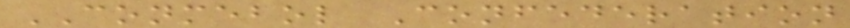CONMEBOL Confederation
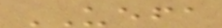UEFA
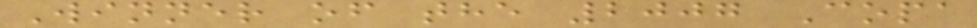Winner of the 2007 Copa
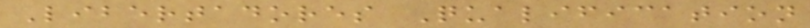Libertadores Qualification
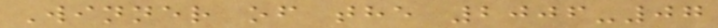Winner of the 2006-07
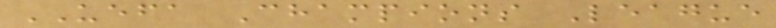UEFA Champions League
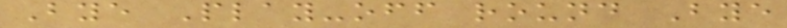Bye Play-off round Bye
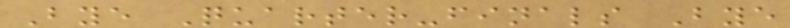Bye Quarter-finals Bye
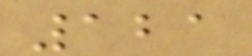121
